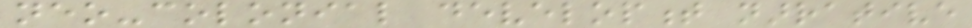neo-colonial development narrative
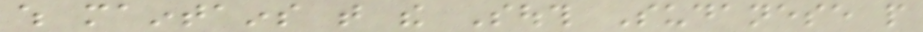which maintains that the South Sudanese people
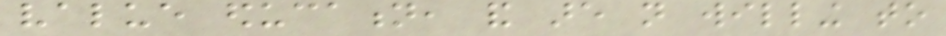value education, and are not willing to
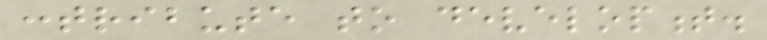contribute to development.
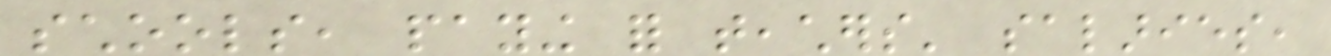schools, paying for teachers' salaries,
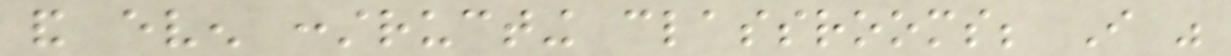and even constructing classrooms; I was
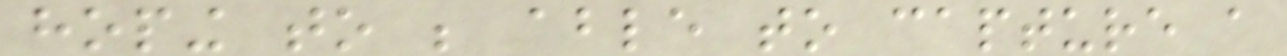hoping to be able to capture a
